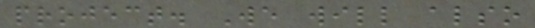project. We will also
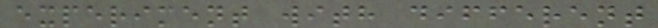experiment with different
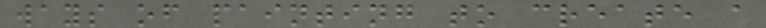ways of painting to create a
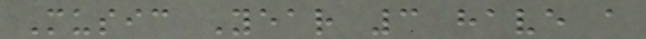Music Year 3 have a
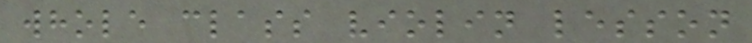whole class violin lesson
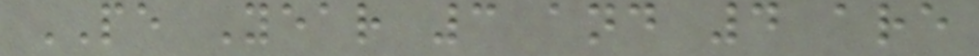PE Year 3 and 4 are
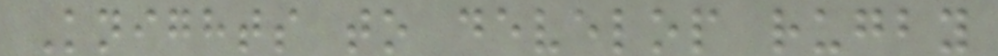Knights to develop rugby
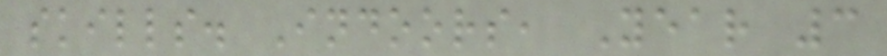skills. Indoors, Year 3
